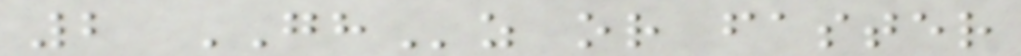2 GHz or faster
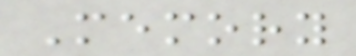Memory
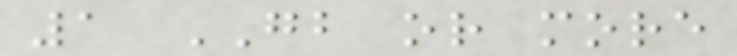1 GB or more
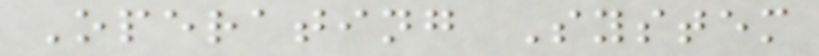Operating System
